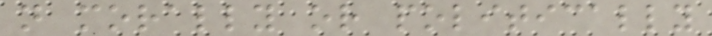not morally or politically
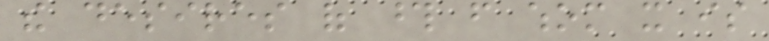the desires of those from whom it is
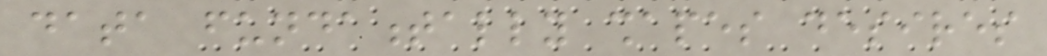data fundamentally shapes desires
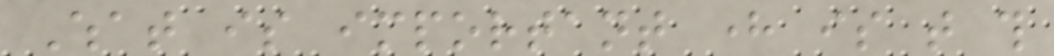What is important here is that this
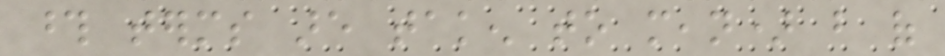those terms are taken to mean) but of
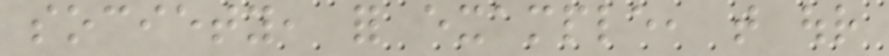society, for example, that our
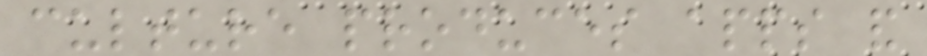culture produces apps and
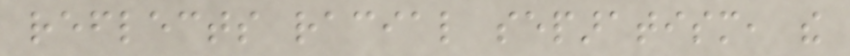reflects racial separatism, the
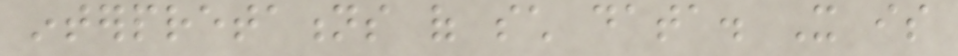interpretations of such data. It is
